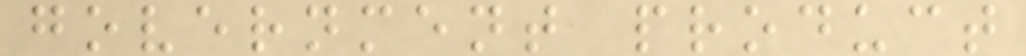government product
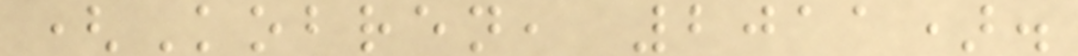(Kobren, 2011).
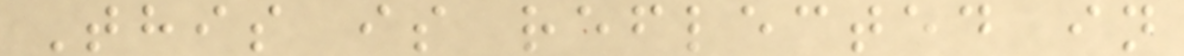This is reflected in
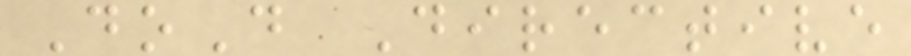DoD Directive
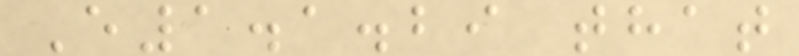E1.1.29 that
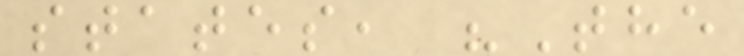states, "The
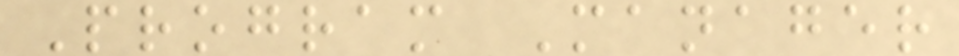Program Manager
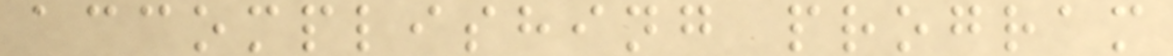accomplishing program
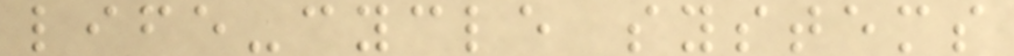life-cycle systems
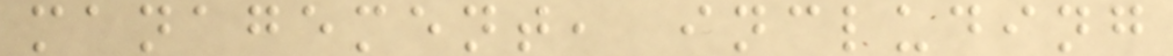management, including
